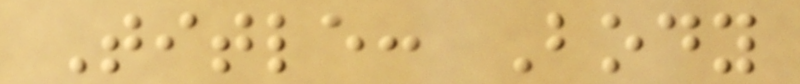Title: Body
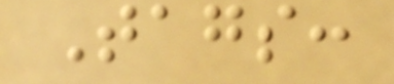Tags:
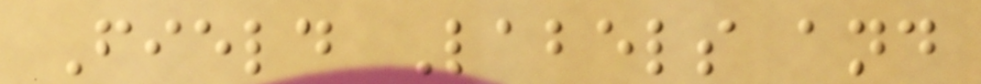Field Labels and
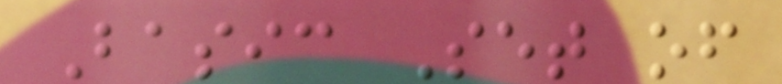Basic Set of
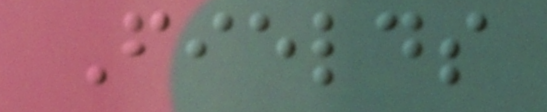Fields
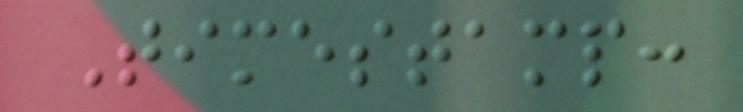Timestamp:
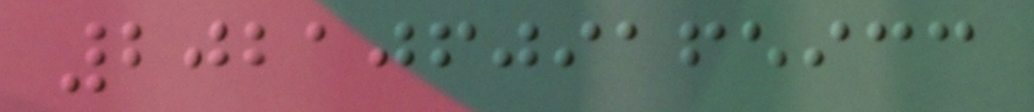20210609165933
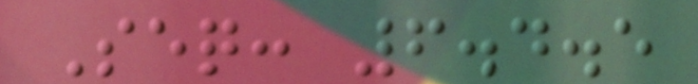Seq: 6.4.5
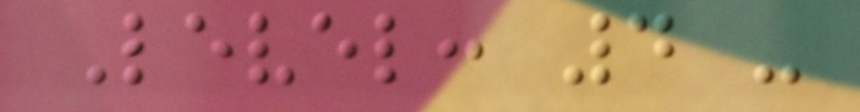Level: 4 -
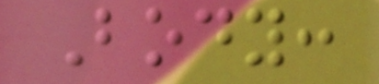Body:
